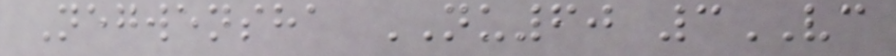Negwensha NU60 3VC
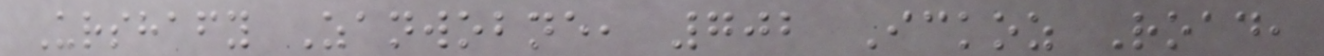Urshafy Zanwobne, 702 Ickoz Road,
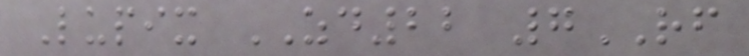Lupix ZD22 7RF
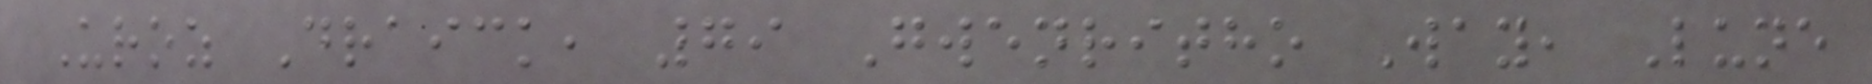Uroz Draick, 79 Gwenritho Way, Lune
